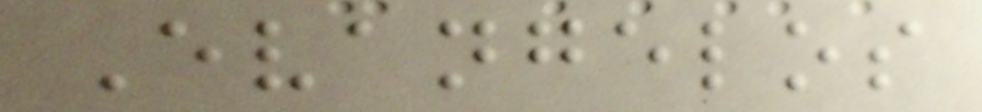Evangelos
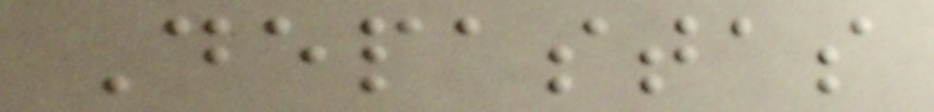Depastas
